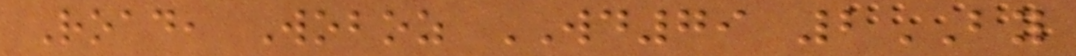Road, Woboz WD79 2BY
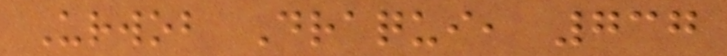Urwob Draqui, 737
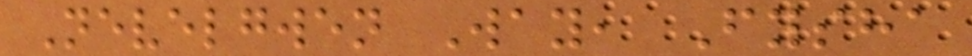Nevelgwen Way, Fysha
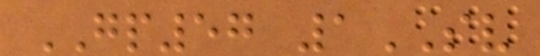GP57 1SV
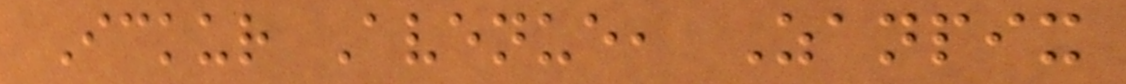Ickur Avenue, Zanpix
